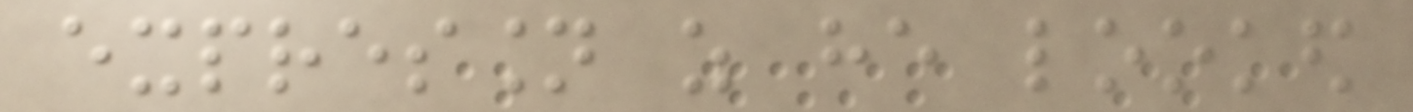expression as he looked
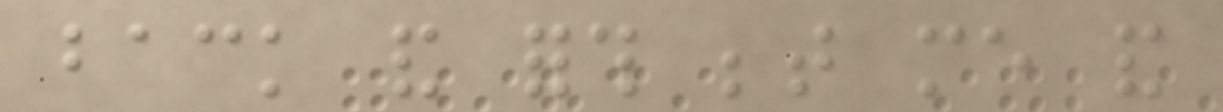back and forth between me and
